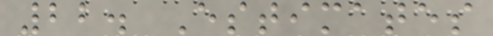22. Estimates
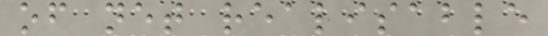of net realisable
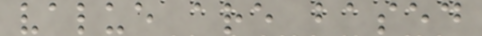value are based
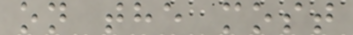on the most
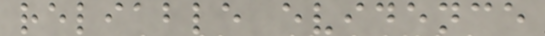reliable evidence
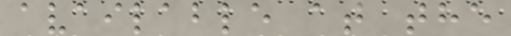available at the
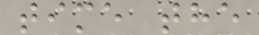time the
